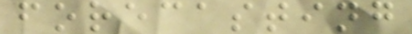forecasting
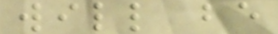will be
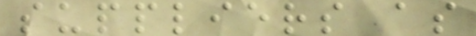suppliers as
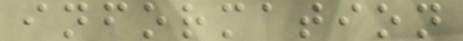information
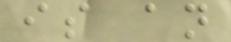is an
